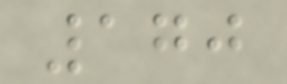170
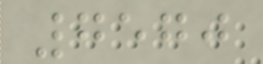7570
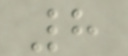8
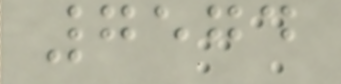7574
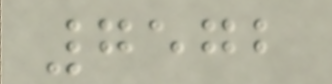7572
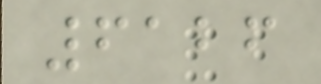6126
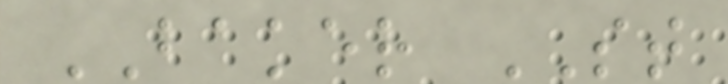BAKER ST
